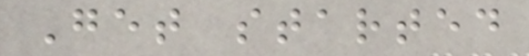Get started
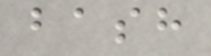bash
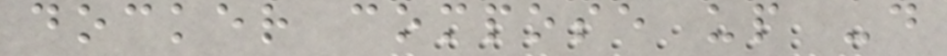docker compose up -d
